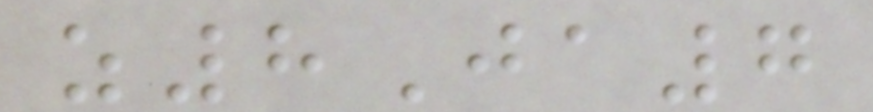z8Ja7
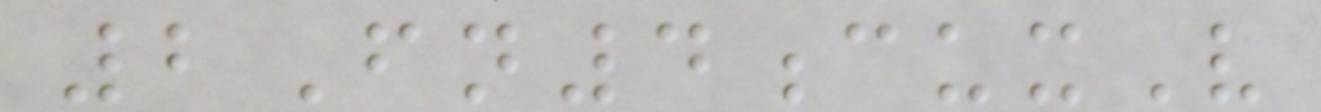2Fn4cuxV
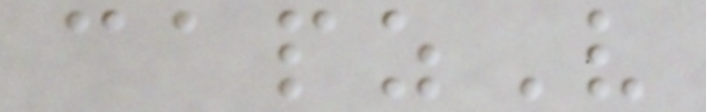capzV
